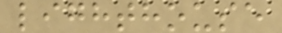lighthouse
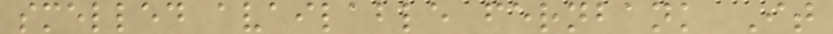smelled available fernbank It
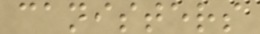canisters
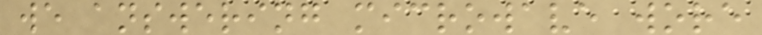we answering microwave wore
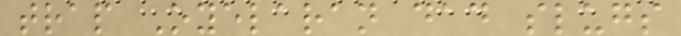trap Oyelaran dad slugs
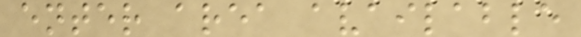enter area available
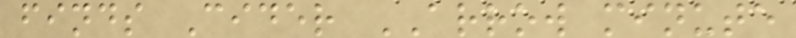finds Cider ARROW minute
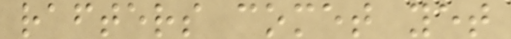rafters comet yet
